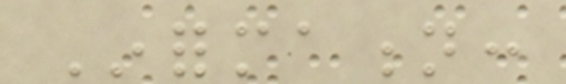Information:
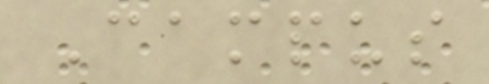Campus
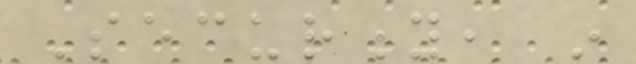Security, in
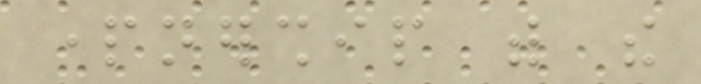partnership with the
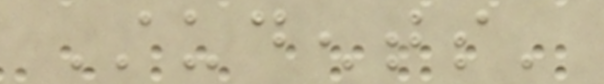Students'
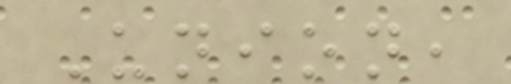Union,
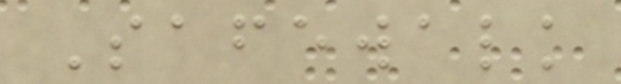Safewalk
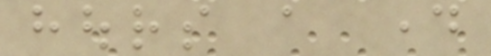hours a day
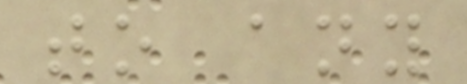to any
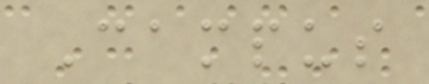Campus
